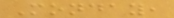Monday,
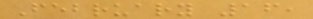February 16,
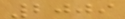2009
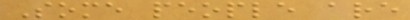Some people are
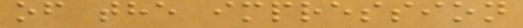of the impression
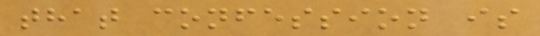that confession is
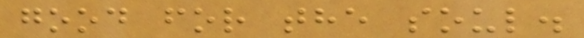good for the soul.
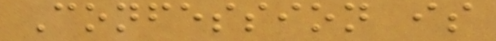Confession is
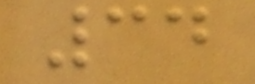34
